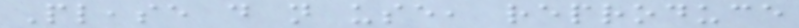Please do not use, reproduce
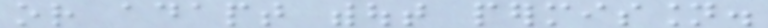or adapt without permission.
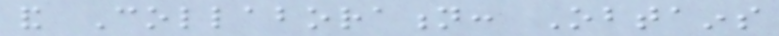and Collaboration: Obtains
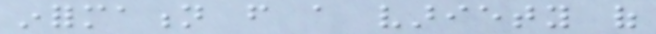information from a variety of
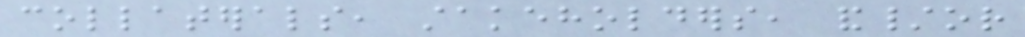collaterals, stakeholders, and/or
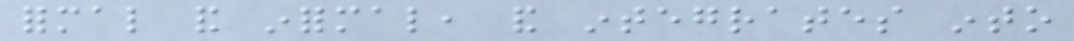formal and informal, and integrates into
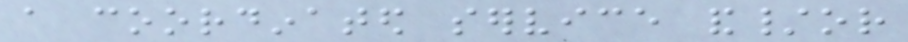a coordinated service and/or
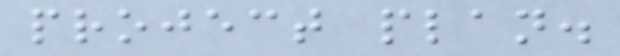project plan.
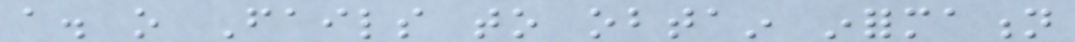a. o Fails to obtain information
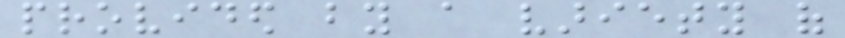provided by a variety of
